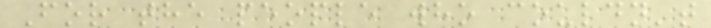For the people who couldn't
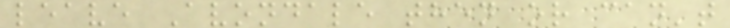leave Avondale then or can't
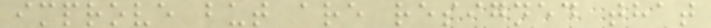improve but are resigned that
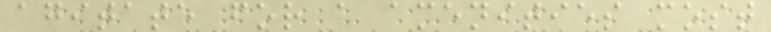agitate for a amenities most
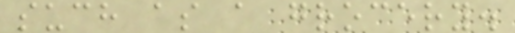such as a grocery.
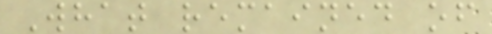What remained of
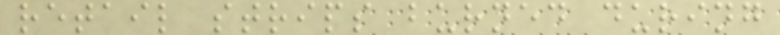retail strips burned during
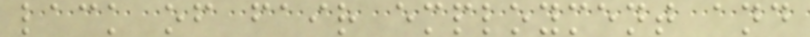lack of fair employment and
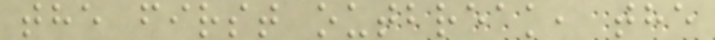the first outbreak, the
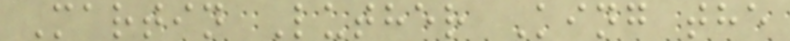Martin Luther King the
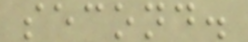second.
